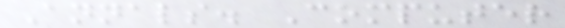Annals. Computer
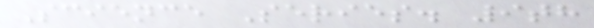Science Series. 9th
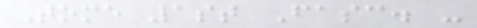Tome 1st Fasc. -
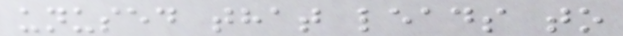unused that leads to
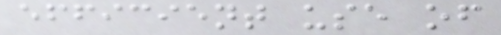efficient use of
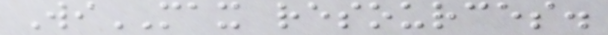WiMAX resources.
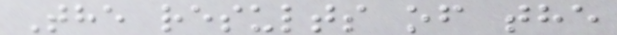The results of the
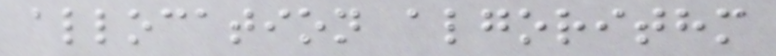allocation algorithm
